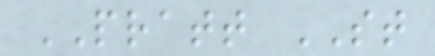PRATT ST
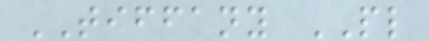TIFFANY PL
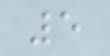5
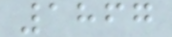1867
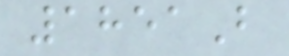1851B
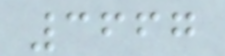3667
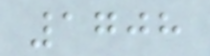1708
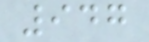947
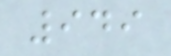949
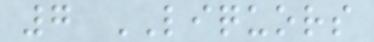7 LIQUORS
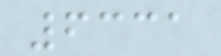6331
